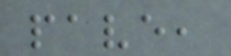pave,
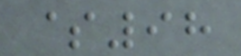$98
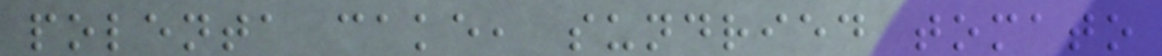polenta cake, sundried tomato
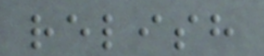relish
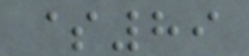$89
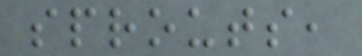sprouts,
